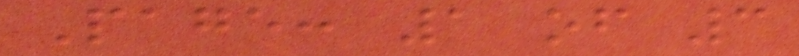Page: 1 of 3
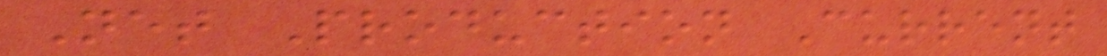Net Production Current
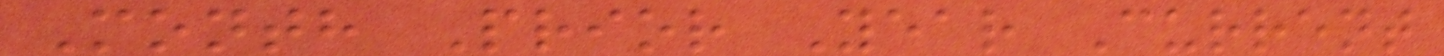Month Prior Year Current
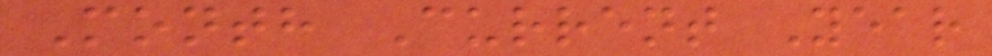Month Current Year
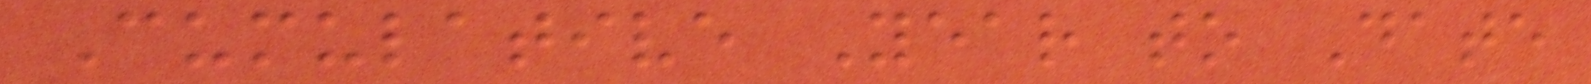Cumulative Year to Date
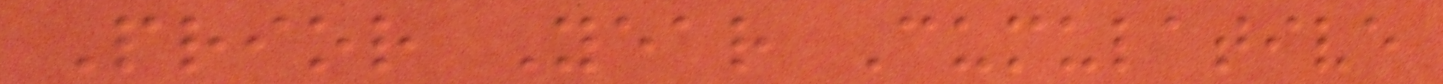Prior Year Cumulative
